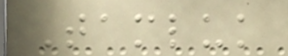Tamluk
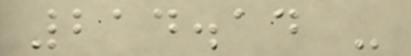214.14 -
